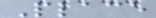Place
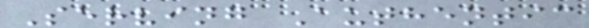Serving Authentic
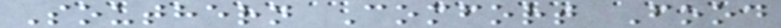Southern Comfort Food
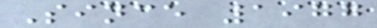Since 1977
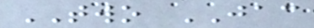TWO JAC
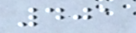401
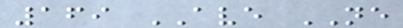169 AVE NE
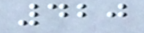420
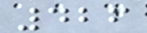426
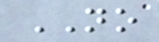NO
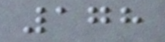178
